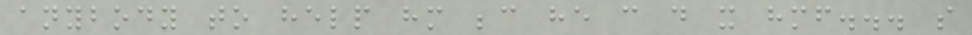anybody to help him because he can do it himself... so
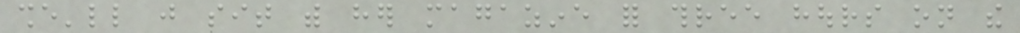she'll just sit with her magazine for three hours on the
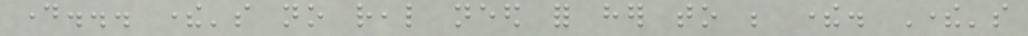day... there's no real need for her to be there. There's
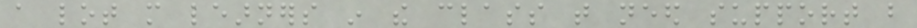a lot more learners in the class that need support but
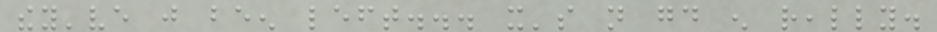they've just been left... it's not good enough really.
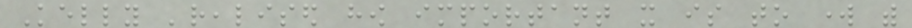Kelly 'realised how important it is to work with
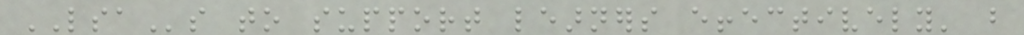LSAs to support learners effectively' but
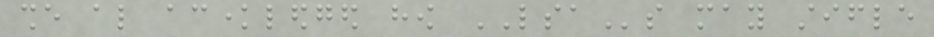she also acknowledged how LSAs may stifle
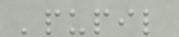'pupil
